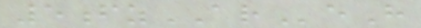5fzAReH
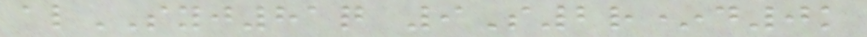alSYJ81q 9S2r*d0k
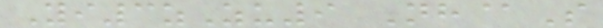Yi3zZu9 Nh@S
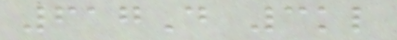617D 3kl
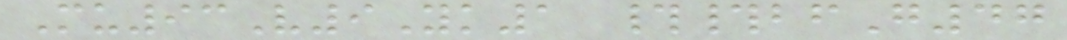Mu93V9Yk1 ##bfG47
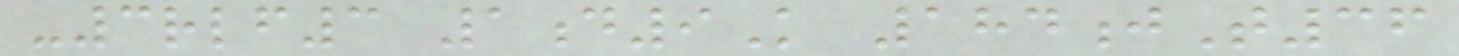-3rlf3 1d9K 184jT36
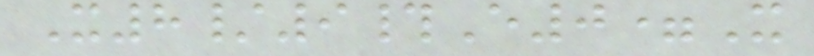X8/9#E0=X
